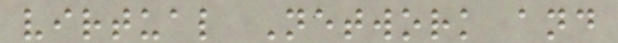virtual Network and
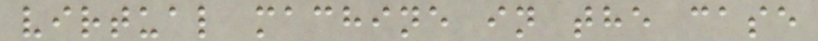virtual machine in the case
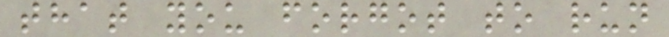that you forgot to run
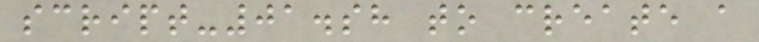script-01.sh to create a
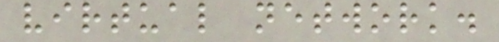virtual network.
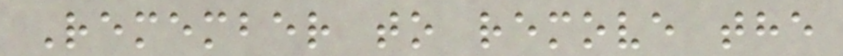Remember to remove the
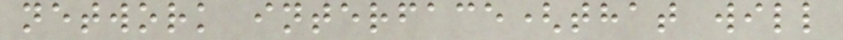network interface(that will
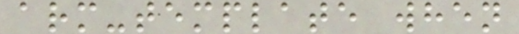arm-template when
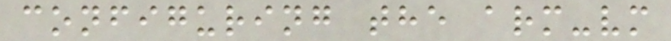configuring the arm-vm
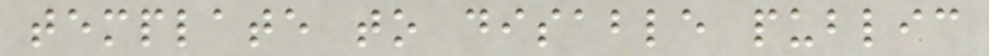template to disable public
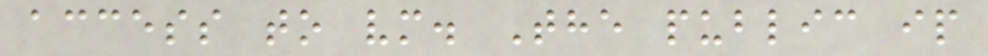access to vm. The public ip
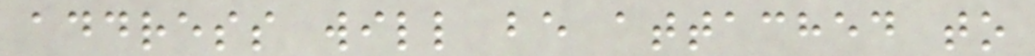address will be attached to
